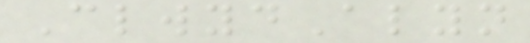ClwydAlyn
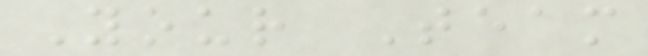Your Team
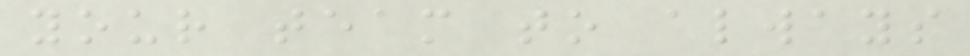your team to always
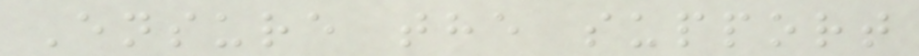Ensure the support
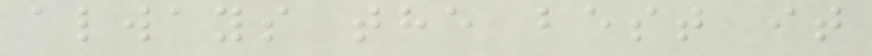always the best it
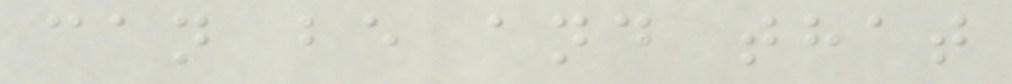can be and that
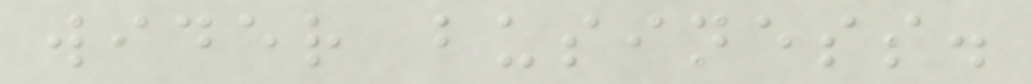wider business.
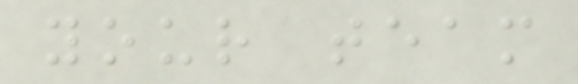your team
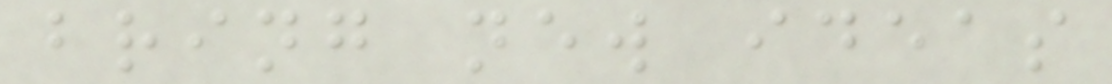bring new ideas
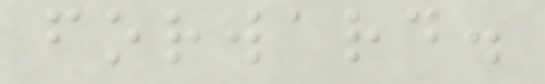forward.
